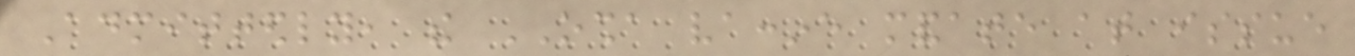Admittedly, the OSHA vaccine mandate at issue
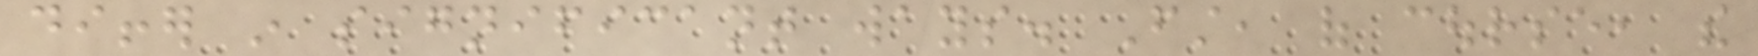differ in significant ways. First, of course, the
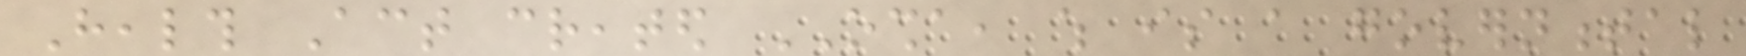Health Act created OSHA, which is a governmental
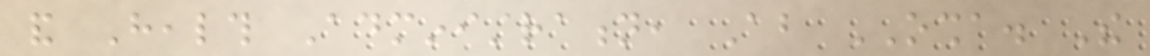and Health Administration, About OSHA. The
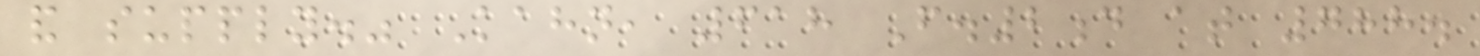and supply." Kahn, 618 F.2d at 788.
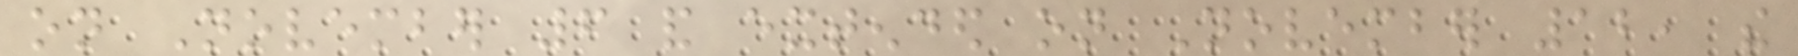on November 6 and extended on November 12, the
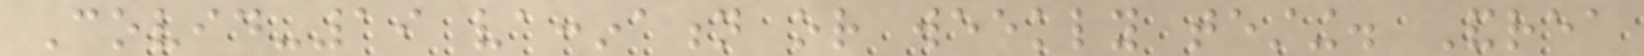Covid-19 vaccination or weekly testing. Andrea
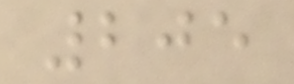205
